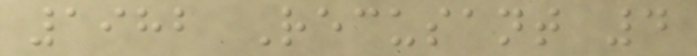1982 Recusant 4
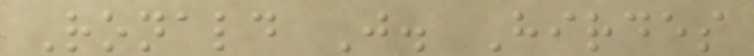Ronald J. Hirdes
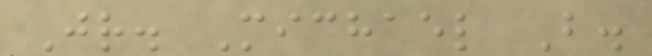Jr. Michael B.
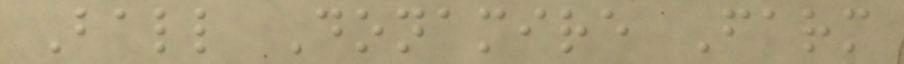Ball Donamire Farm
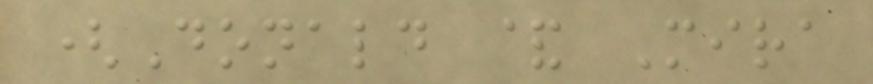(Donald & Mira
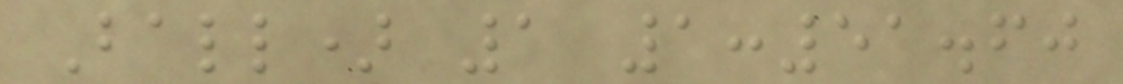Ball) 1 1:51.60
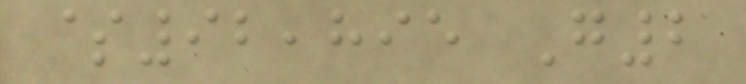$92,895 G2
